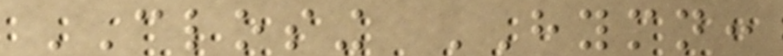CLOSING HYMN:
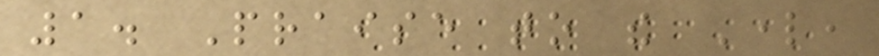1. Praise to the Lord,
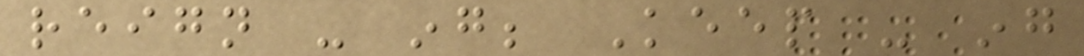reign - ing; Keep - ing
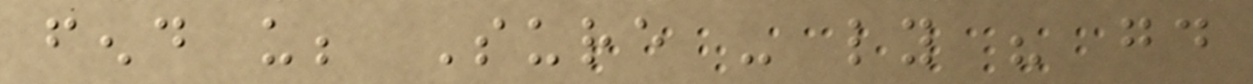fend us; Sure - ly his good
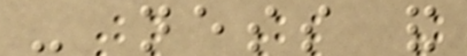- ness and
